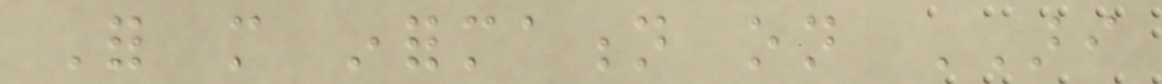For more information on ARI
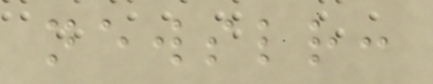newsletter:
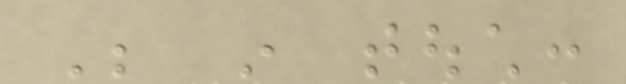Be in touch:
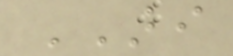ARI
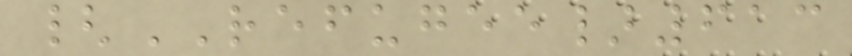{REFUGEE}613
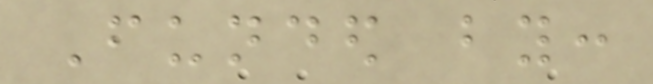Funded by:
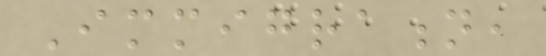Immigration,
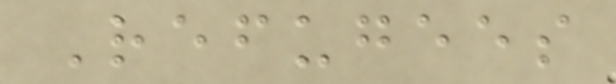Refugees
